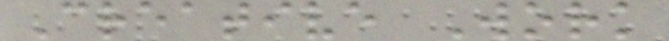Creative Work
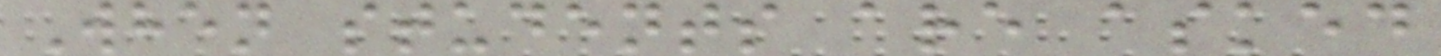When students are asked
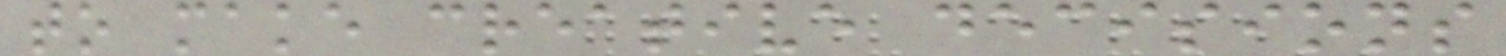to make creative decisions
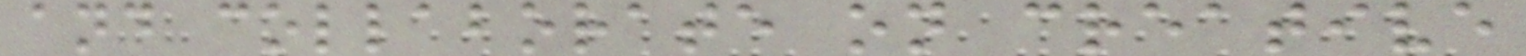and collaborate on creative
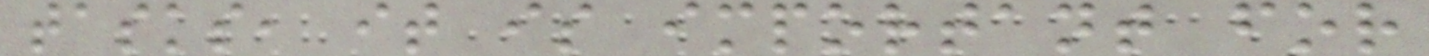tasks, it is important for
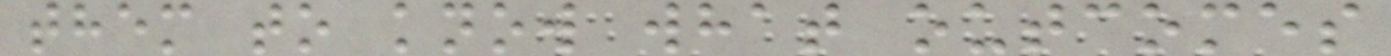them to know what outcomes
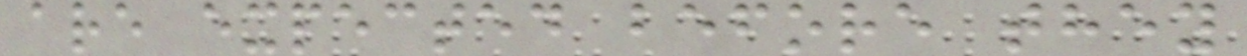are expected before they
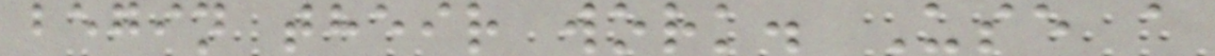begin their work. Use a
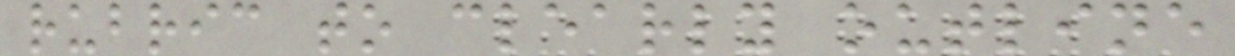rubric to clearly outline
